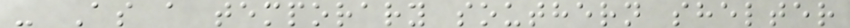- As a temporary southern shelter
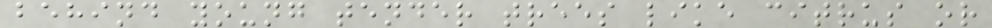behind young tender trees like citrus or
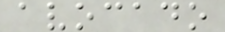avocado
